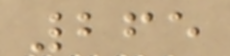265
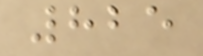825
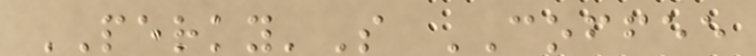PERKY'S COFFEE
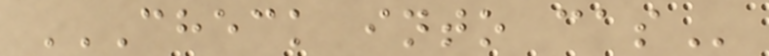CHECK INTO CAS
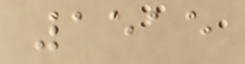1515
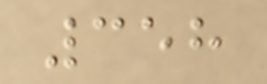358
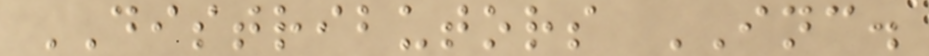DISTRIBUTORS INC.
